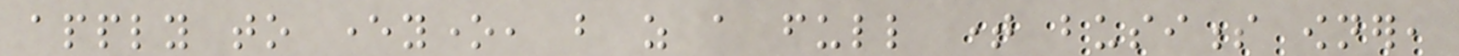apply to everyone, but as a full time business owner,
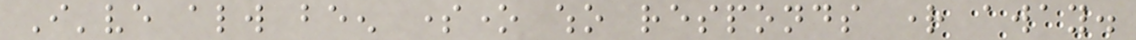I've always been someone who responds right away.
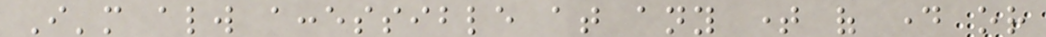I'm always accessible at any time of day or
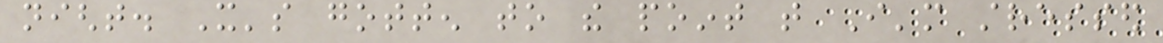night. It's gotten to the point that I'm stressed
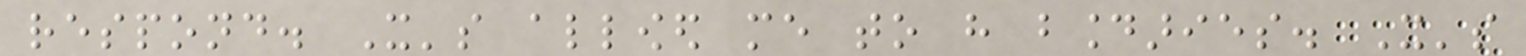respond. It's allowed me to have boundaries. It's
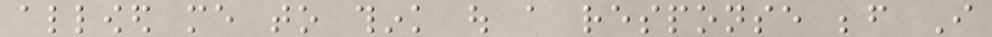allowed me to think out a response before I
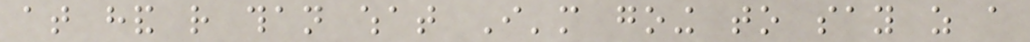at hand rather than what I'm going to say as a
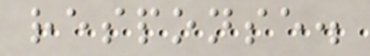response.
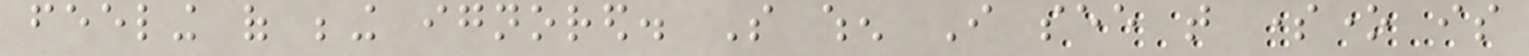feeling of being ignored. So when I see that someone is
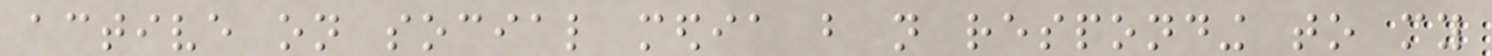active on social media but not responding to my
